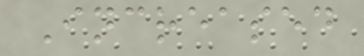Increased
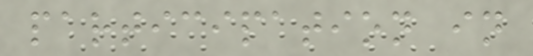participation in
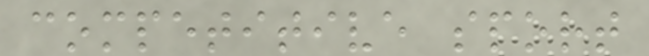competitive sport
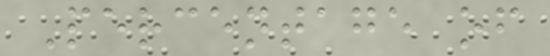Percentage of
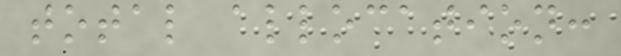total allocation:
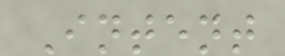Intent
